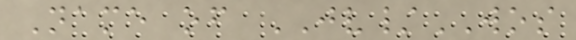Name of JV/WOS
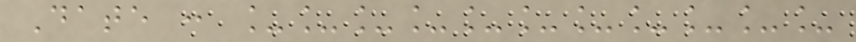Date : ___________
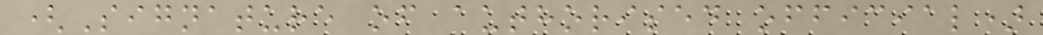(Signature of authorised official)
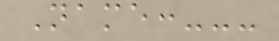Name:---
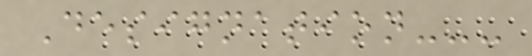Designation---
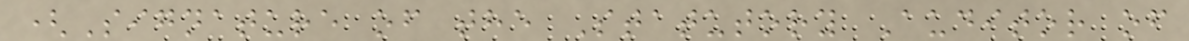(Signature of the Statutory Auditor of
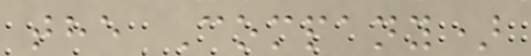the Company)
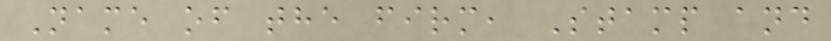Name of the firm, Stamp and
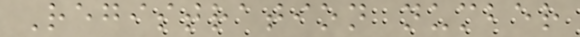Registration number
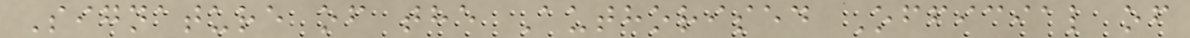Signature of the Authorised Official of
